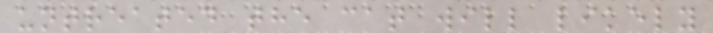untreated the cat will likely
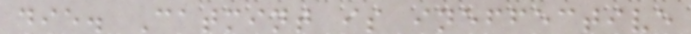die. Catmint is ineffective
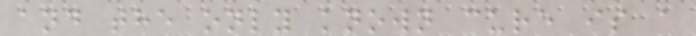and the only known cure is a
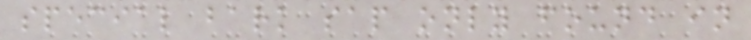special bark sap only found in
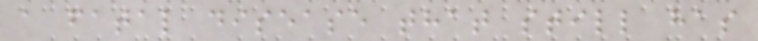a fatal disease that still has
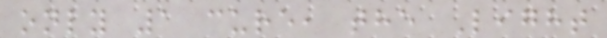only 1 cure, the Light
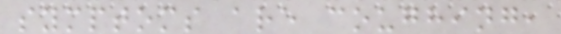symptoms are coughing,
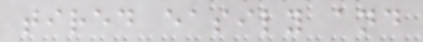tired easily and
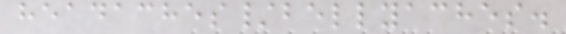headaches/bellyaches.
